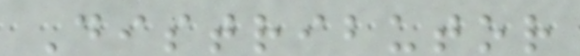Distributor
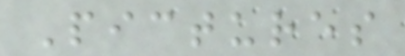Pictures
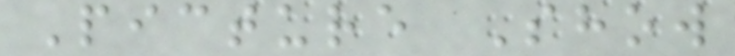Picture Show
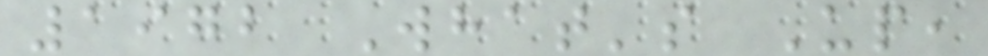1972 What's Up,
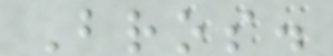Bros.
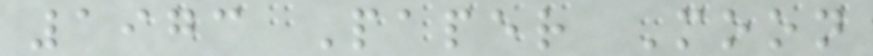1973 Paper Moon
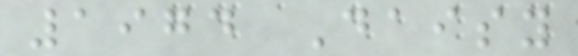1974 Daisy
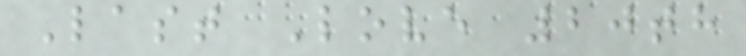Last Love 20th
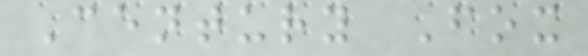Century Fox
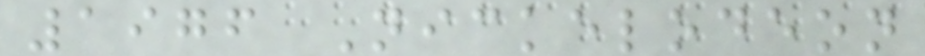1976 Nickelodeon
